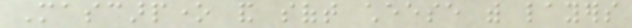Mascarpone and soft cheese with layers
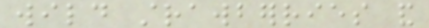wild strawberries and
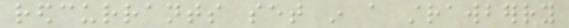redcurrants set in a strawberry
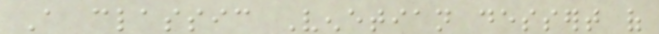A classic Venetian dessert of
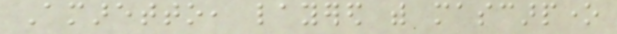Amaretto, layered with mascarpone
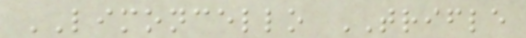LIMONCELLO TRIFLE
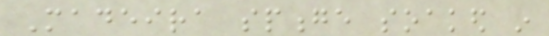Madeira sponge soaked in
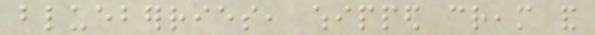blueberries, whipped cream and
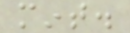mint.
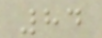84
